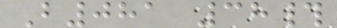B081 38#
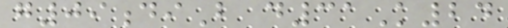g09diB d31K24
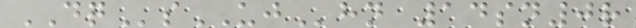DQsUJhn 14sn0r
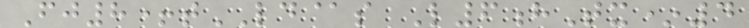Fj8+tLD@s L6hTx*4
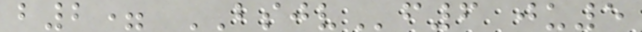b2= BSJVf6 ju5
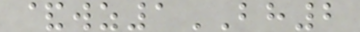&wz1BH2
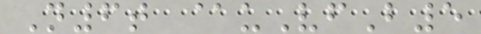N6t @uVfB5
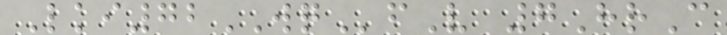Lki72WQfV 7HrC
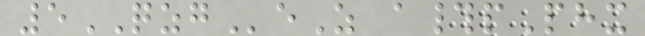5QZGeZ a#pPhx
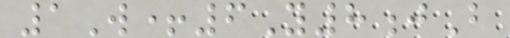1W+6Y8jB
